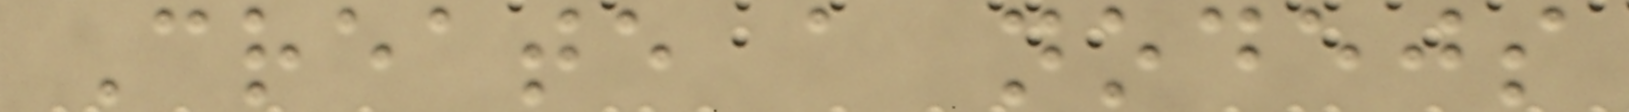Create a nodejs
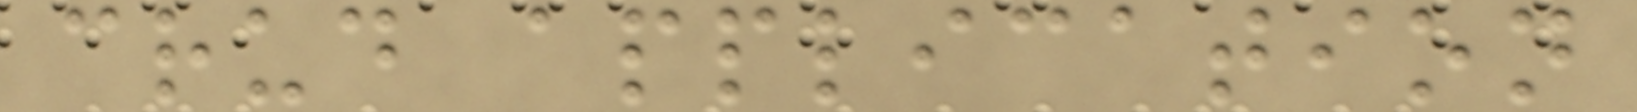crud application
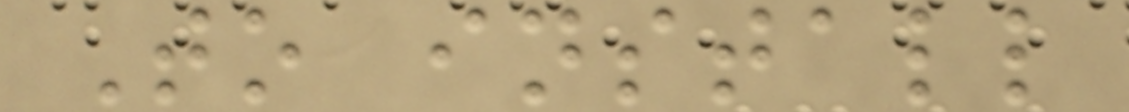To install
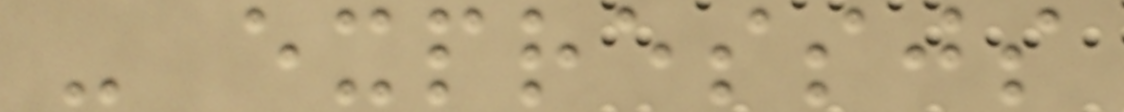- expressjs
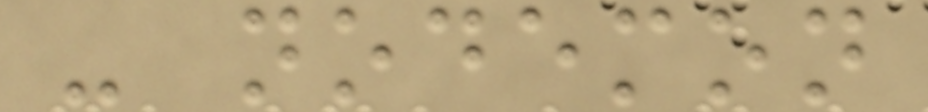- nodemon
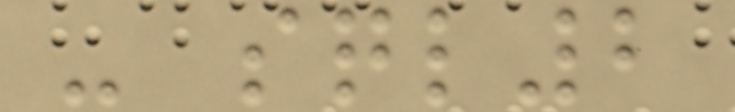- sql2
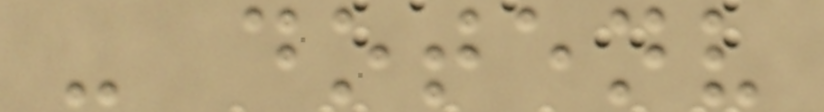- dotenv
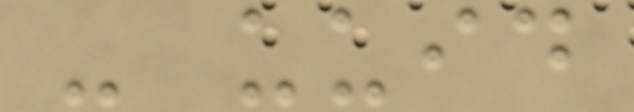- uuid
